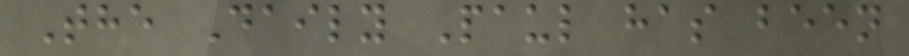The Daily Paul has been
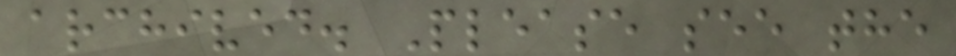archived. Please see the
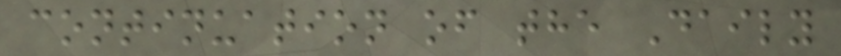continuation of the Daily
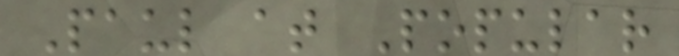Paul at Popular
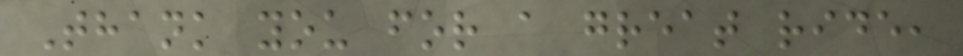Thank you for a great ride,
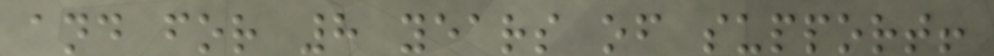and for 8 years of support!
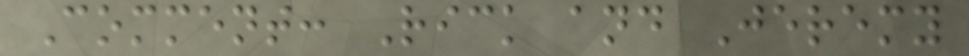Comment: Rick and Jeremy
